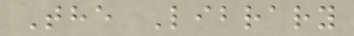The Library
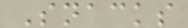Snacks
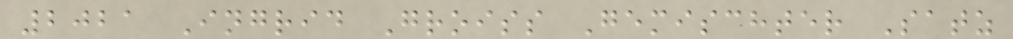2021 Ingrid Groiss Gemischter Satz
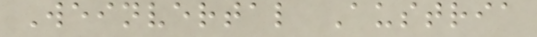Weinvertal Austria
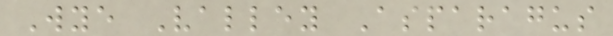Wye Valley Asparagus
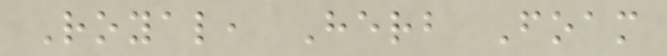Royal, Herb Foam
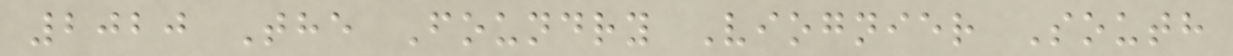2020 The Foundry Viognier South
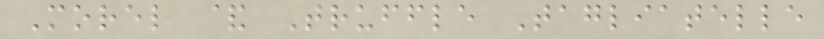Morel & Truffle Tagliatelle
